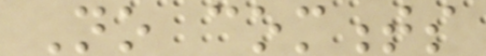No comments
